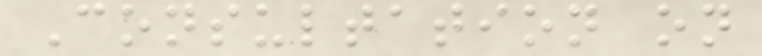Consultation on
